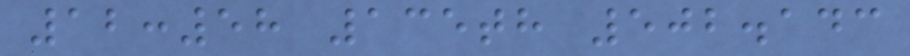12:58 135th 502.143
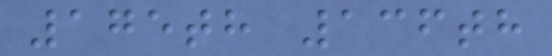175th 136th
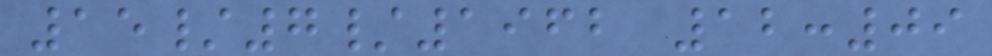15/7/1962 12:09
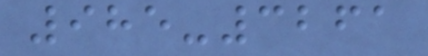985-3261
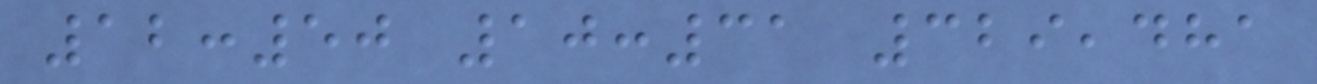12:50 10:31 329,481
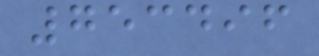753496
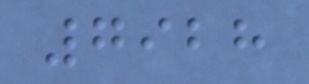7928
